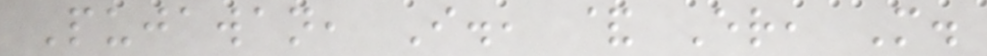Pujawan, I., & Er, M.
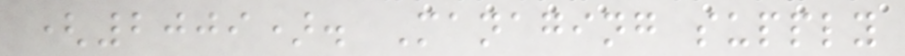(2009). Managing supply
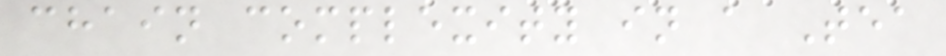chain complexity in a Tea
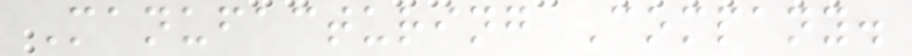Manufacturing Company.
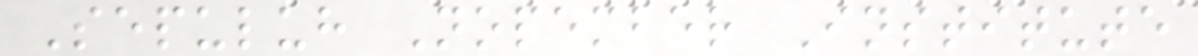Sepuluh Nopember Institute
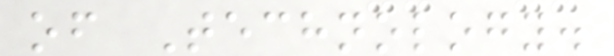of Technology.
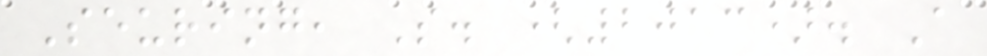Seuring, S. (2013). A
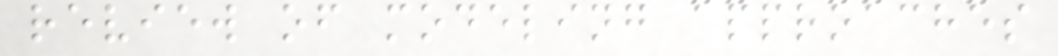review of modeling approaches
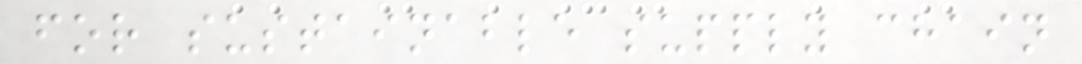for sustainable supply chain
